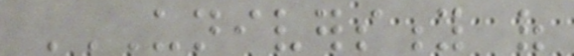UNIVERSITY OF
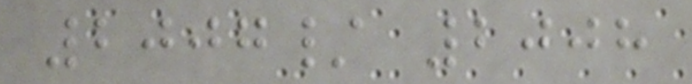2007/ 2008
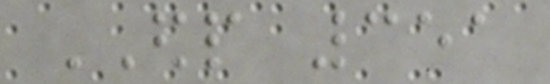EDP 351
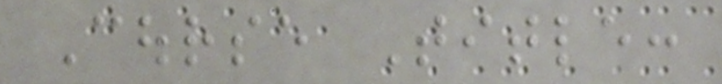Course Title:
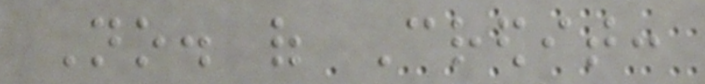No. of Credit:
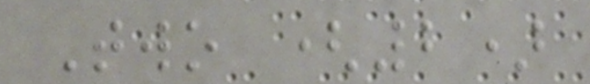Two (2)
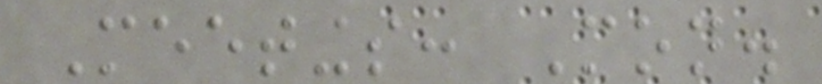Meetings: Mon.
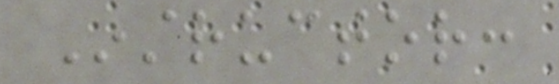Instructor:
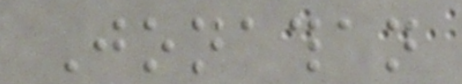Jonathan
